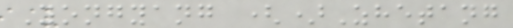Yongyang ()Zhetang
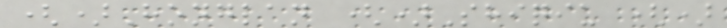()Honglan ()Shiqiu ()
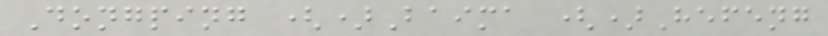Dongping ()Baima ()Hefeng
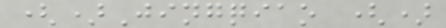()Jingqiao ()
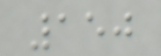150
